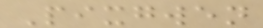Pixgwen
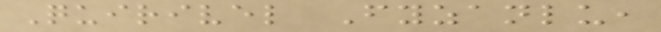Quirivel Fyzanlu,
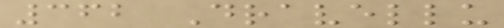362 Dravellu
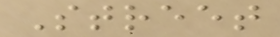Street
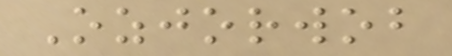Ozjorwob
